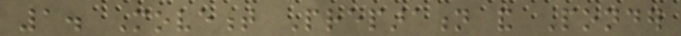1. Movement Preparation and Ponder
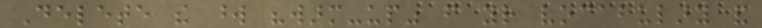Delete the word "warm-up" from your vocabulary and
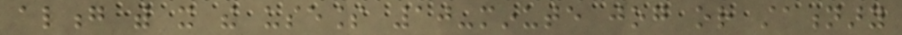along with it the useless 10-minute jog or stationary
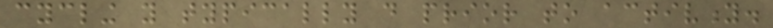cycling you typically do prior to activity.
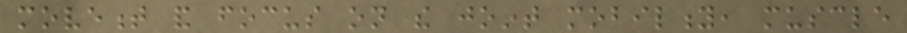movement and focus on the joint mobility, muscle
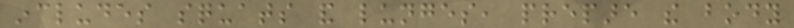includes squats and lunges, prepare the body
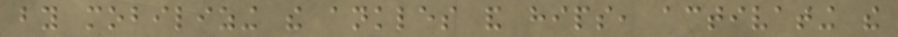by mobilizing the ankles and hips, activating the
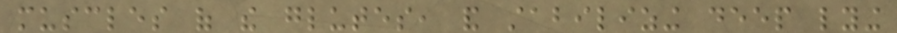muscles of the glutes, and stabilizing deep lying
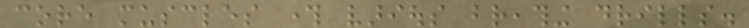core muscles through various breathing drills.
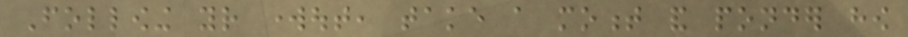Following your workout, take a moment and ponder how
